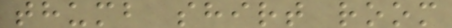thumb shirt room
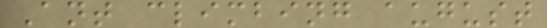Ant climbing august
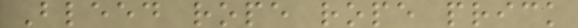Bleed rope rope prick
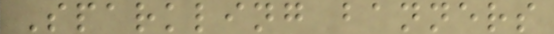Sparkling banners
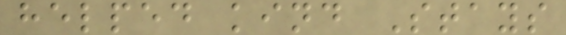helped kind Stays
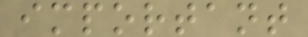important
